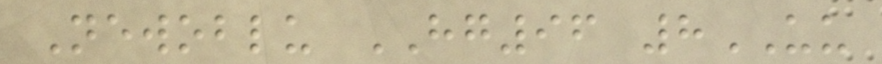Newoblu HG96 8UU
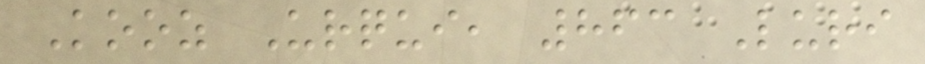Kooz Urqui, 863 Luri
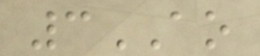3AO
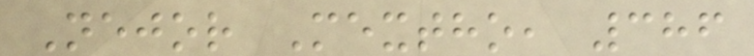Nejor Mextho, 386
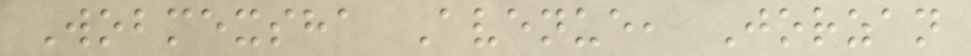Wobmexsha Avenue, Jorzan
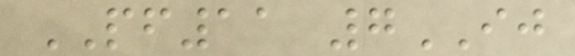PF11 7IJ
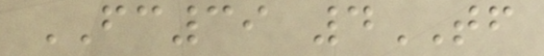FC39 4TF
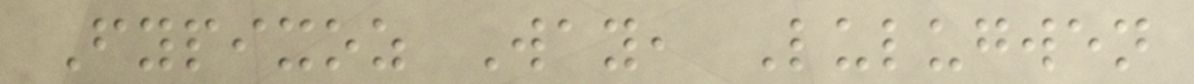Fypixoz Way, Lulugwen
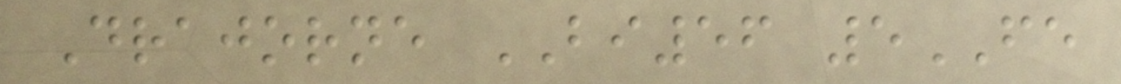Drajorne BI56 5FE
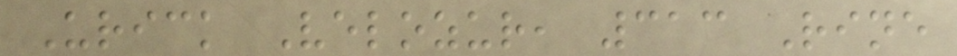Urick Velozur, 313 Rine
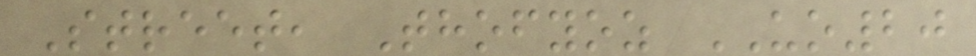Street, Thofyoz UO20
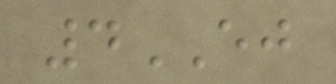4EJ
